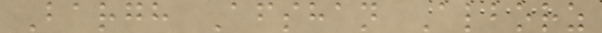Bargh Afshan Alborz
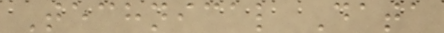Technical Data
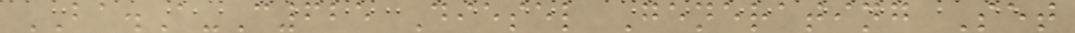BA.A-C625 Diesel Generating Set
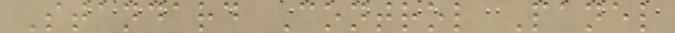Standard Control Panel
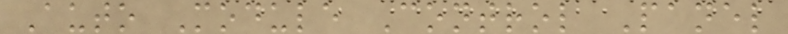Auto Module Control Panel
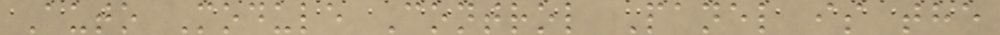Auto Module Control Panel is the
